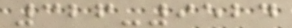326-9524
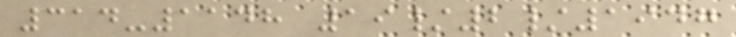314-1148 19/2/1947
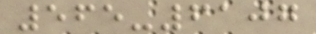565-6107
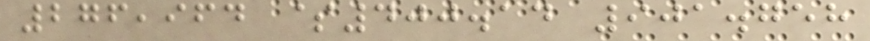276,964 $400.14 901.758
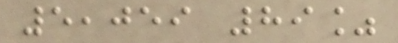5,059 89%
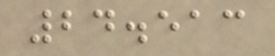24.513
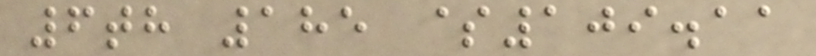6th 185 $109.11
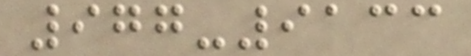977-9133
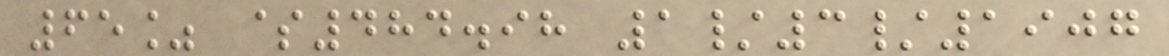65% $484.98 1/3/1907
